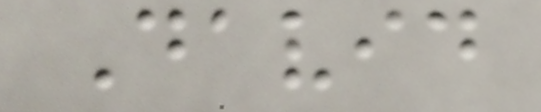David
